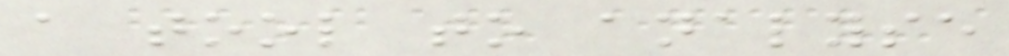a tool to analyse
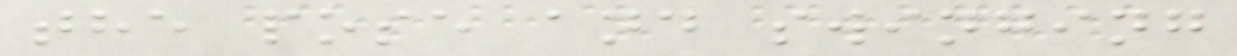the pose and swinging
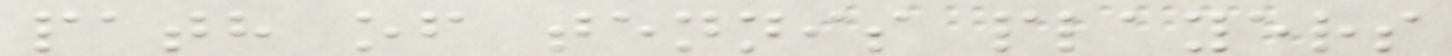path of tennis players
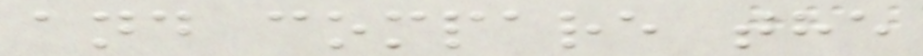and compare the
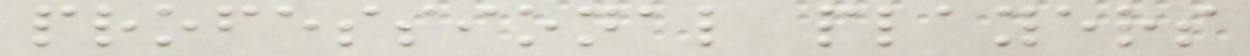professional players
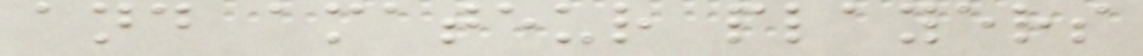and amateur players
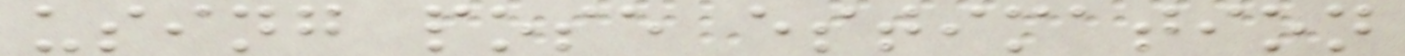using pose estimation
